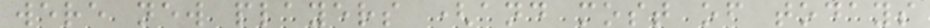were new players (and most of todays
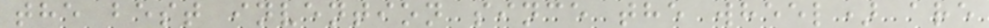the best invention since the wheel) are
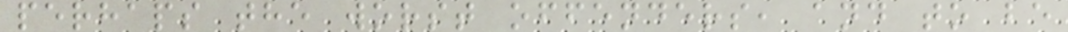perhaps the worst offenders, and to be
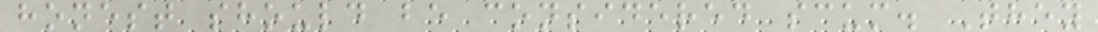honest should be considered scum. They
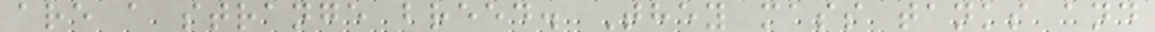are a strange breed. They mass tanks and
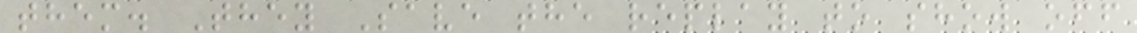them. They Save the replay to show off
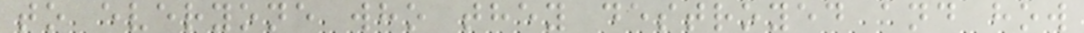to everyone who they destroyed and how
